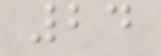24
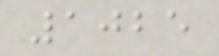1025
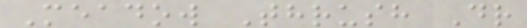Meadow Thrush Dr
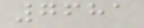7681
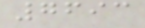7693
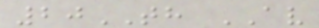20TH AV
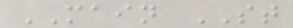MAIN ST
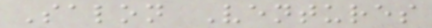Salon Ventures
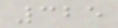325
